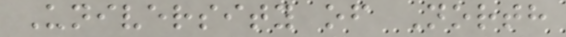University of North
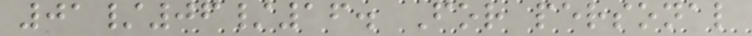01/06/16. For personal
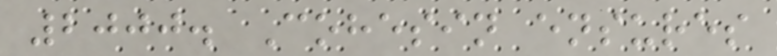2000. Cohesin ensures
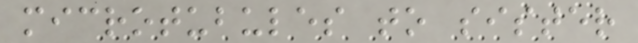microtubules to sister
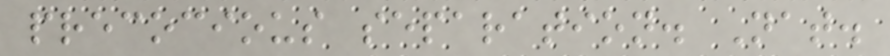precocious separation. Nat.
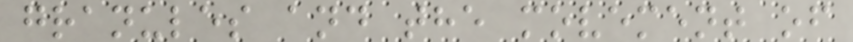granules and the movement of
